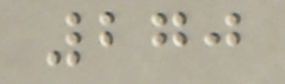270
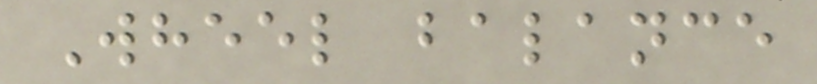Wheel balance
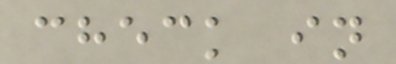check in
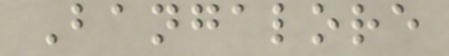Bangalore
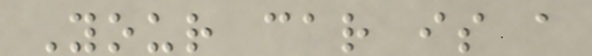Your car is a
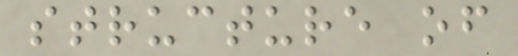structure of
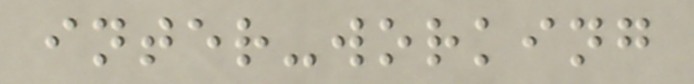inter-working
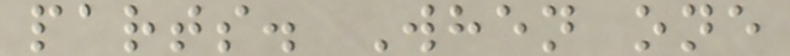parts. When one
